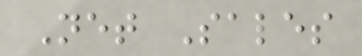Net Sales
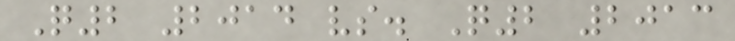Q2 2014 vs. Q2 2013
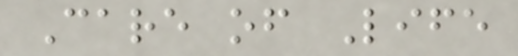Care of Life
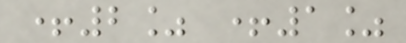+2% +1%
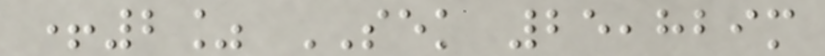+2% SEK 25,829m
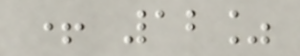+ 12%
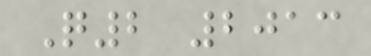Q2 2013
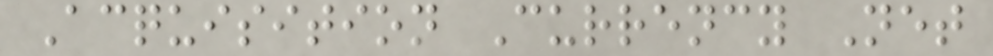Acquisition Currency Net
